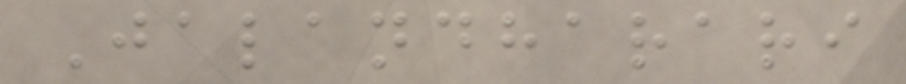Jalandharari
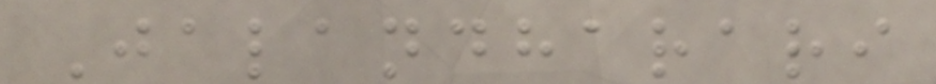Jalandharari
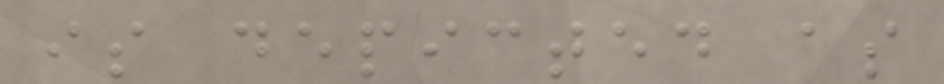is depicted as
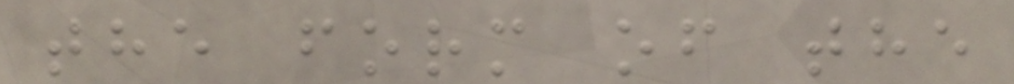the form of the
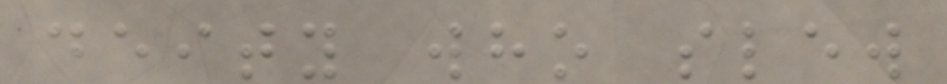deity who slew
